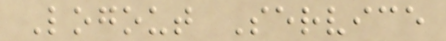Logout Service
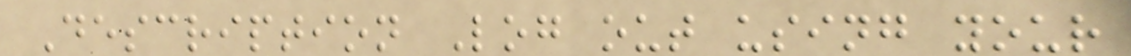Description Log out using your
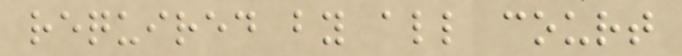required by all court
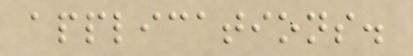applications.
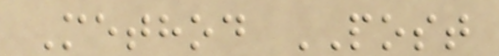Method POST
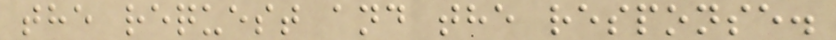the request and the response.
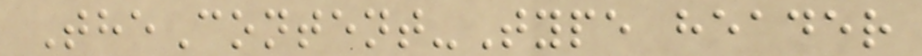TheContent-Type header
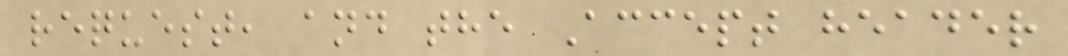request, and the Accept header
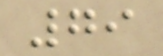79
